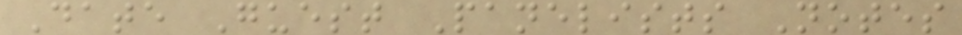Date Guest Panelists Notes
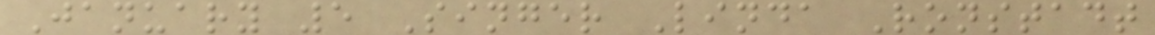January 5 Singer Linda Ronstadt
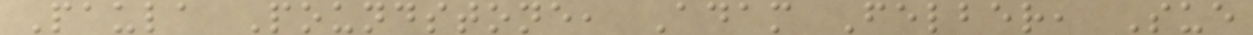Paula Poundstone, Adam Felber, Sue
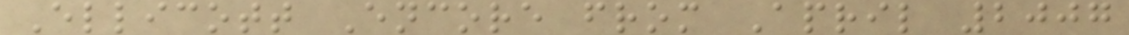Ellicott Encore from April 2007
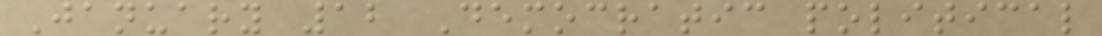January 12 Democratic political
